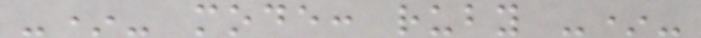-*- mode: ruby -*-
